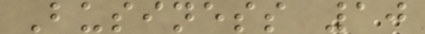Business 10
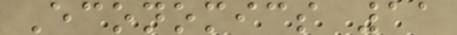Economics 11
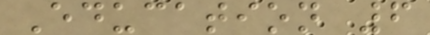Education 6
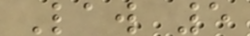Law 5
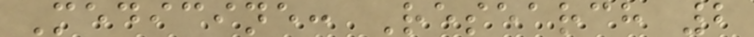Medicine: Research 2
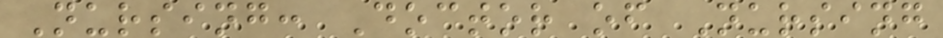Nursing: Doctor of Nursing
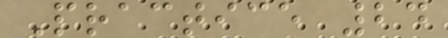Practice 24
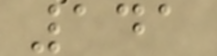141
